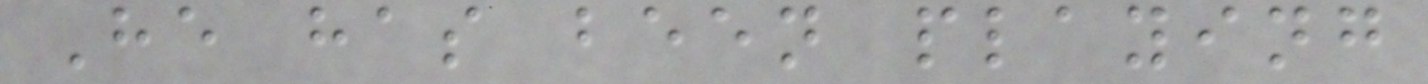He has been playing
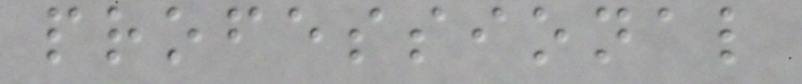professional
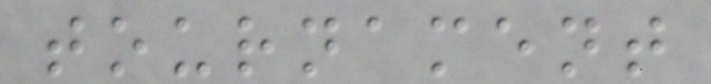tournament
